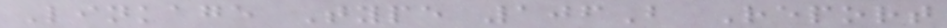Linkage Type 106B Report
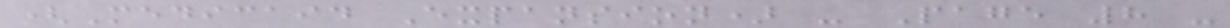(Medicaid Expansion) - Page 8 -
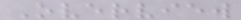Overview
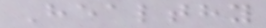Healthy
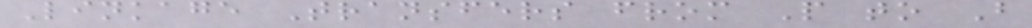Linkage Transfers from P to B
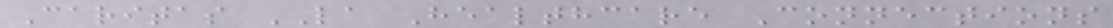Caritas LA Healthcare Connections
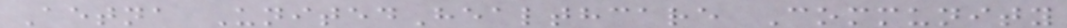Aetna UnitedHealthcare Community
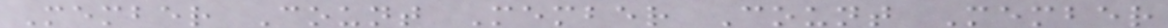Member Count Member Count Member
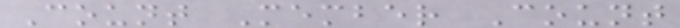Count Member Count
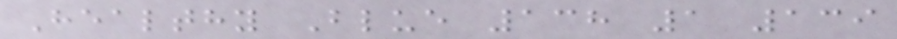Healthy Blue 138 1 139
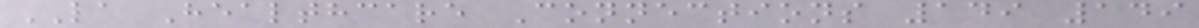LA Healthcare Connections 149 149
